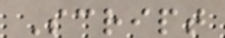Script
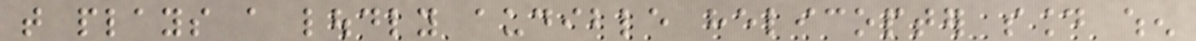that plays a loudly audible helicopter sound when
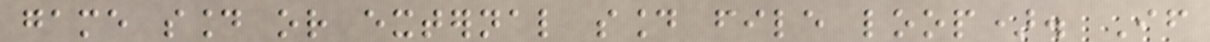game sound or external sound file loop). If
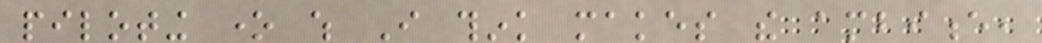piloting one which I think makes the ambience,
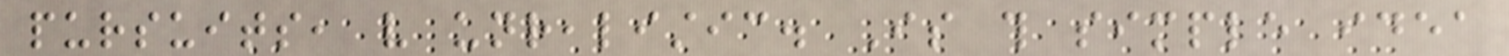pursuits, very unrealistic. Is this simple idea
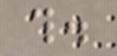this.
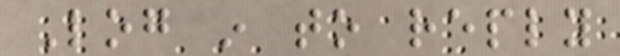Log in to reply
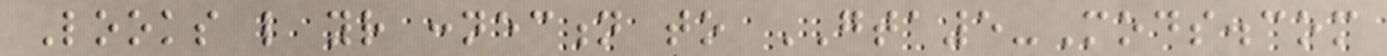Looks like your connection to GTA5-Mods.com
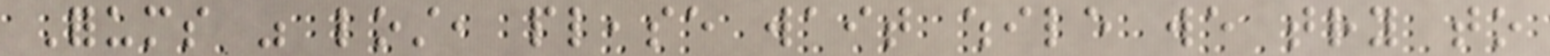Forums was lost, please wait while we try to
